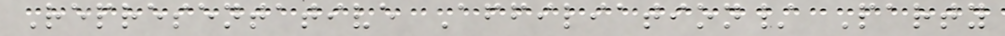Representative Affiliation/ Party
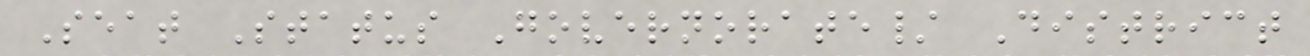Seat Status Governorate/ District
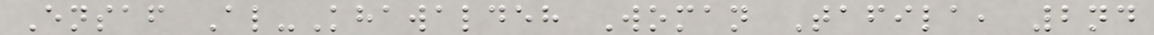Ensaf Al-Khawaldeh Woman Tafila, 2nd
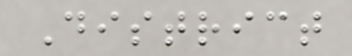District
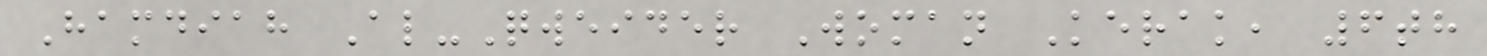Hamdiah Al-Qweider Woman Kerak, 6th
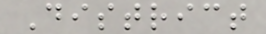District
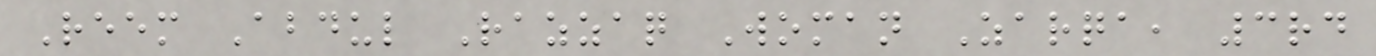Reem Abdul Razzaq Woman Zarqa, 3rd
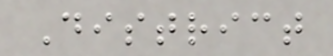District
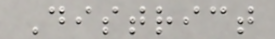District
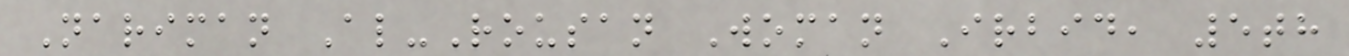Nariman Al-Rousan Woman Irbid, 5th
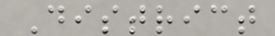District
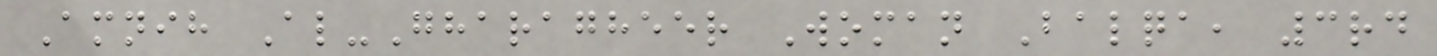Amnih Al-Gharagheer Woman Balqa, 3rd
